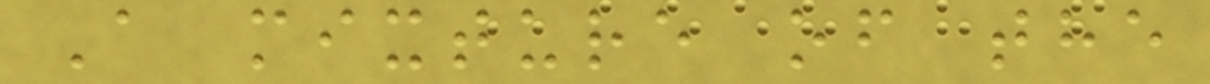A mixture of the
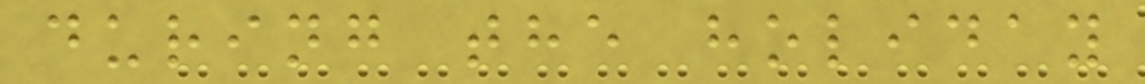during the holiday
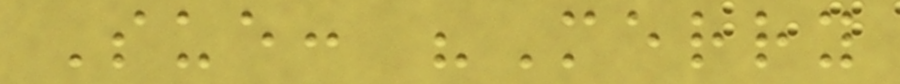Sue: "Merry
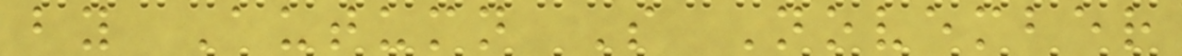by Autumn S November
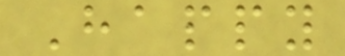Happy
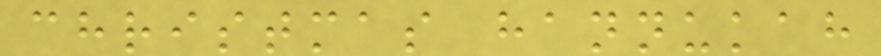christmas hannukah
